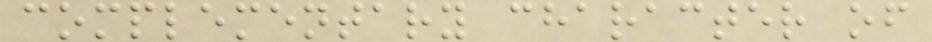complementary character of
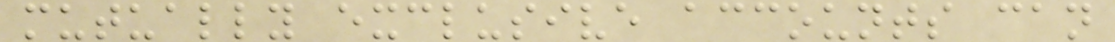mutually exclusive accounts can
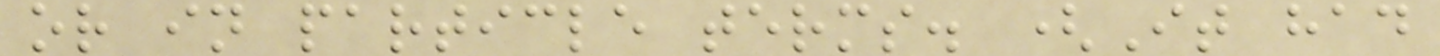or in particle terms. (It had
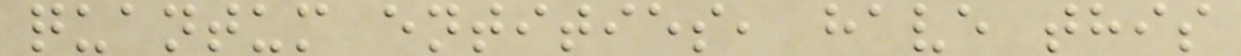quantum entities, have this
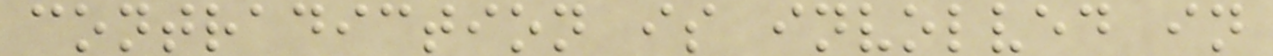contradiction is involved in
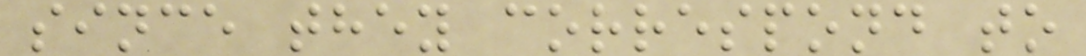since they correspond to
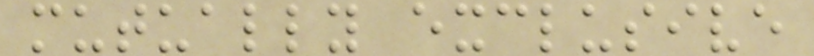mutually exclusive
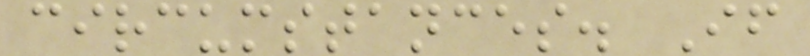circumstances. If
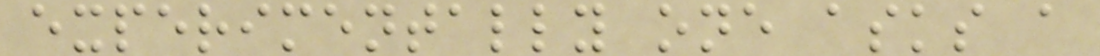experimentally one asks a
